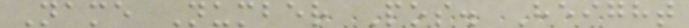Name Number Pos. Height
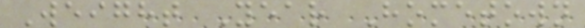Weight Year Hometown
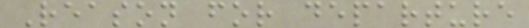Reason for departure
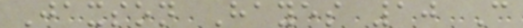Jaxson Hayes 10 C
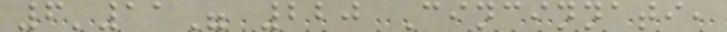6'11" 220 Cincinnati,
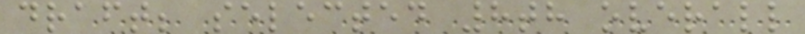draft; selected 8th overall
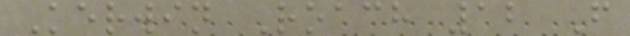Kerwin Roach 12 F
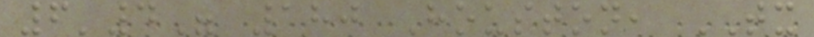6'4" 180 Houston, TX
